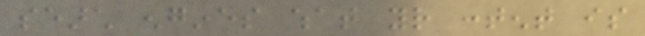search engines what your content is
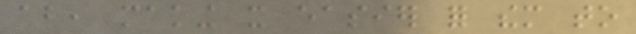about, making it easier for them to
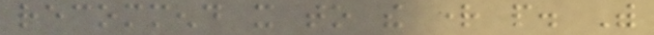recommend it to the right people. With
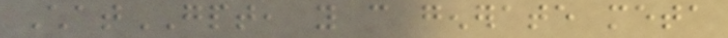ChatGPT, you can generate meta
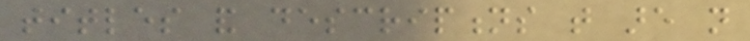titles and descriptions that are not
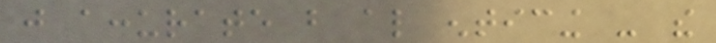just accurate but also enticing - the
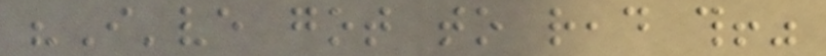"I've got to read this!"
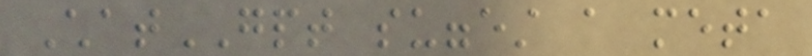ChatGPT suggest a meta
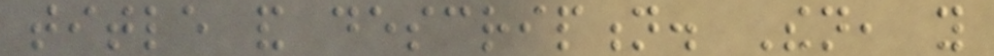title and description. Then, you
